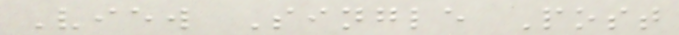View Single Post
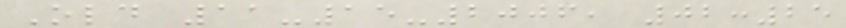Old 11-15-2006, 02:25
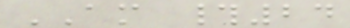AM #24
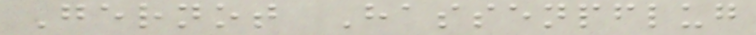Gernot Hassenpflug
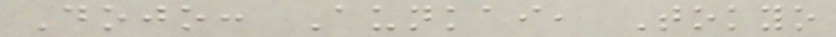Dojo: Aunkai, Tokyo
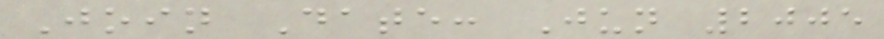Join Date: Jun 2005
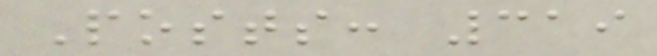Posts: 319
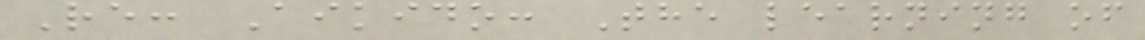Re: Aikido: The learning of
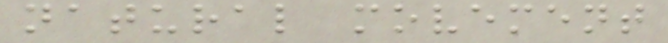natural movement
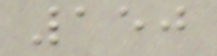150
